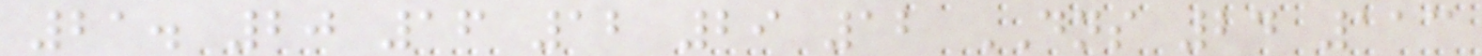21. 20 16 12 29 12 DNS 24 113
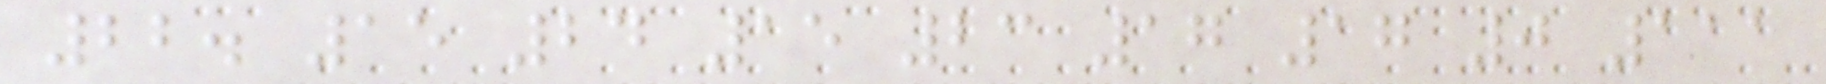22. 15 24 15 23 17 17 0 111
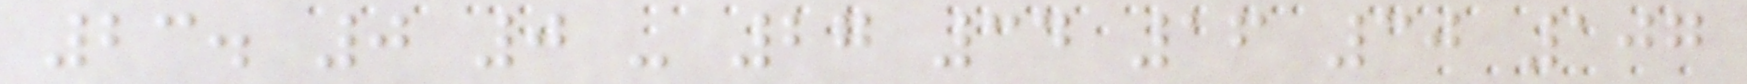23. 0 0 - 27 34 16 30 107
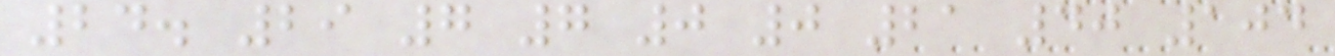24. 29 7 7 0 0 21 40 104
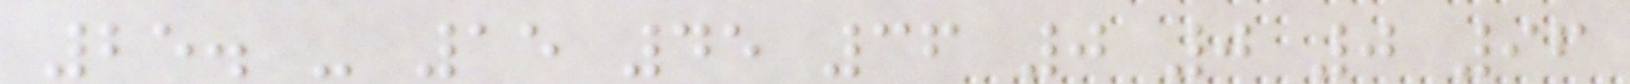25. - 15 45 36 0 0 0 96
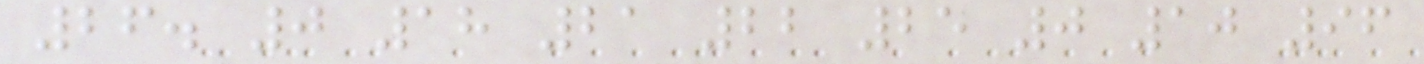26. 0 18 21 22 25 0 10 96
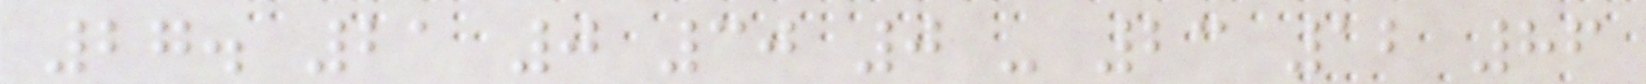27. 21 0 30 0 - 23 12 86
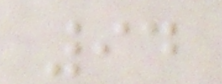94
